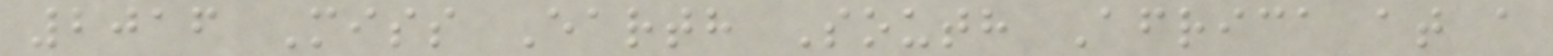2016 Miss Earth South Africa at a
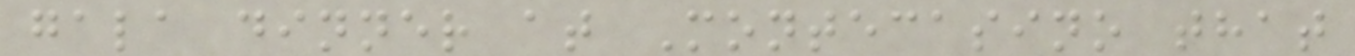gala dinner at Montecasino that
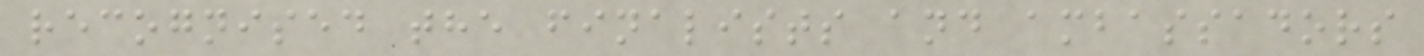recognised the finalists and ambassadors
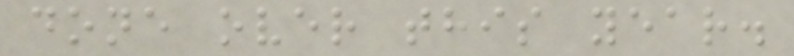done over this year.
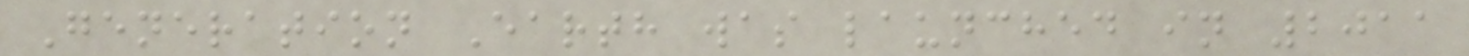Generation Earth was launched in 2011
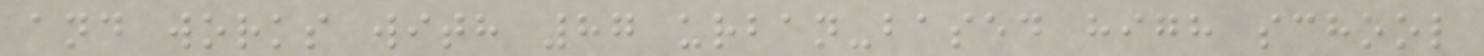and works with 87 urban-based high school
